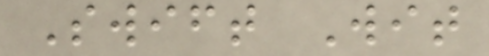Swift Wit
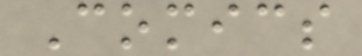Comics
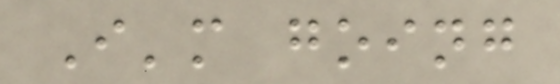I'm going
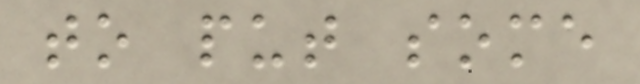to put some
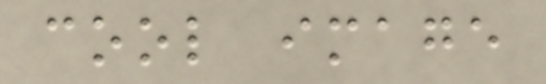cool image
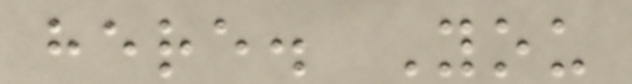here. You
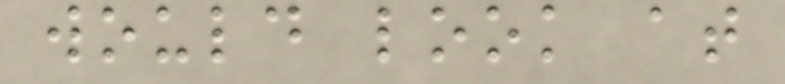would look at
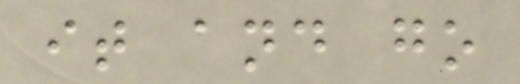it and go
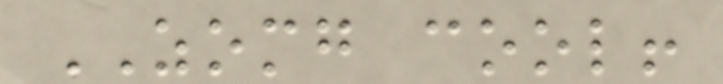ZOMG cool!
